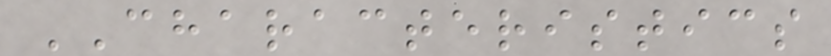CHARACTERISTICS
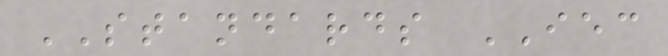STANDARDS IEC
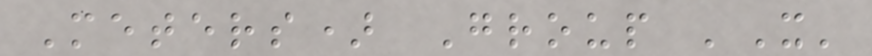Meters) Group 'X'
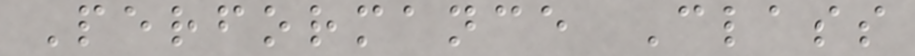Performance Class
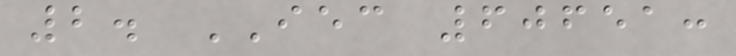2. IEC 60651:
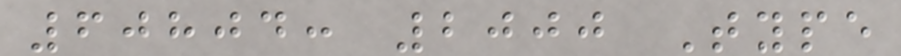60804: 2000 Type
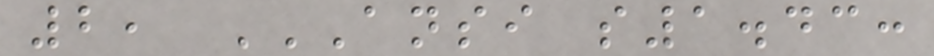2, ANSI S1.43:
